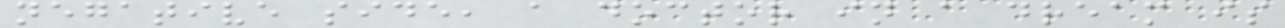negative side, a doctor in a dream is
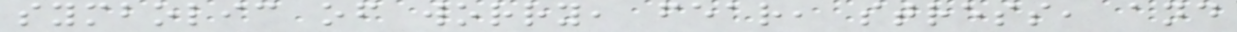symbolic of worry, fear, stress, and
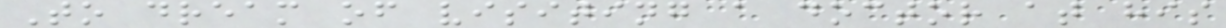To dream of visiting a doctor at his
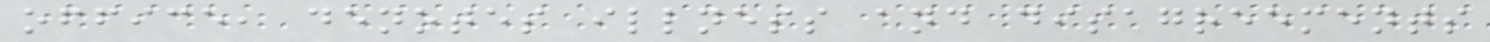office, denotes illness and disagreements
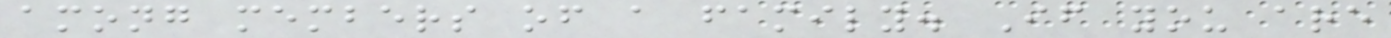among members of a family. If you are
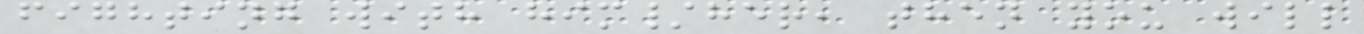fighting with him/her, then you will
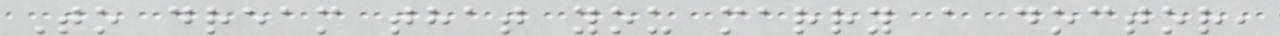To dream that you marry a doctor,
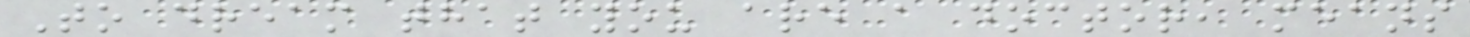To dream that you are a doctor, means
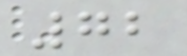72
